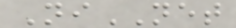NiNET
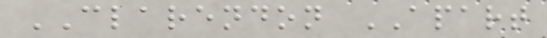CLARENDON APART
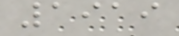1919
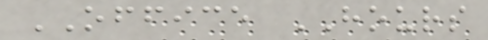OFFICE HOURS
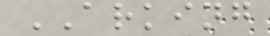ARKING
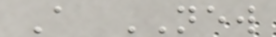A NEW
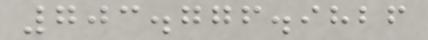703.776.9826
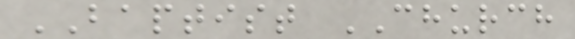BAPTIST CHURCH
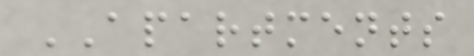APARTMENTS
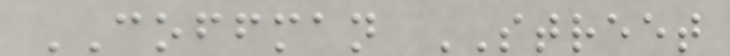COFFMAN STREET
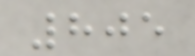805
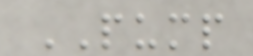PUMP
